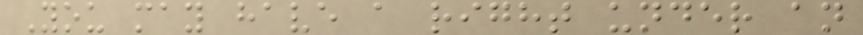You may have a right under an
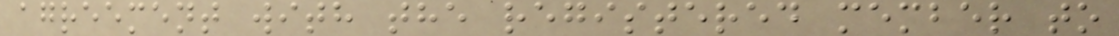agreement with the registered member to
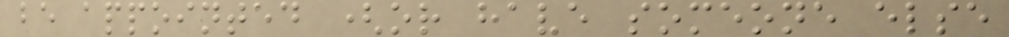be appointed (or have someone else
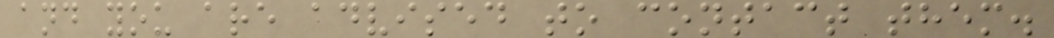and you are advised to contact them.
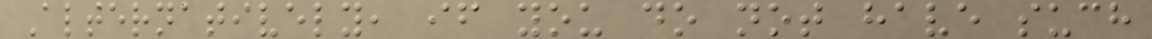Alternatively, if you do not have such
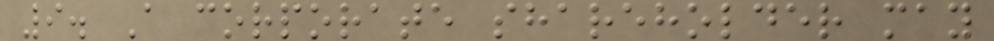9. A corporate shareholder may
